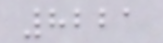8221
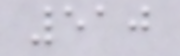510
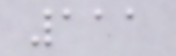111
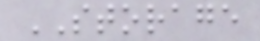STORAGE
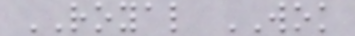ROYAL WOK
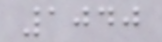1040
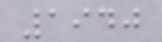1940
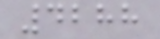4288
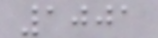1001
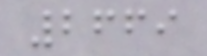2669
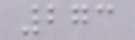273
